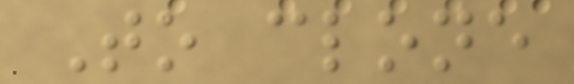To clone
